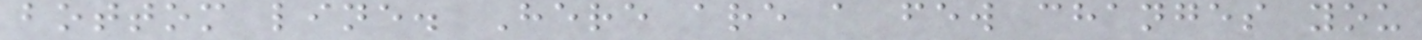bottom line. Here are a few changes you
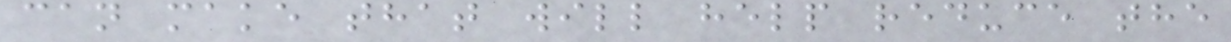can make that will help reduce the
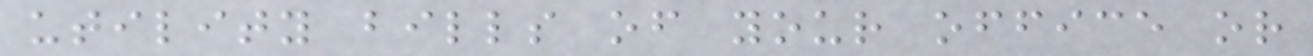utility bills of your office or
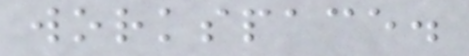workspace.
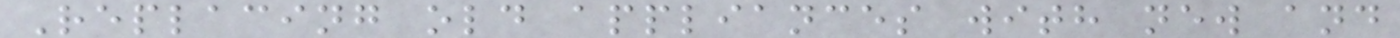Replacing old appliances with new and
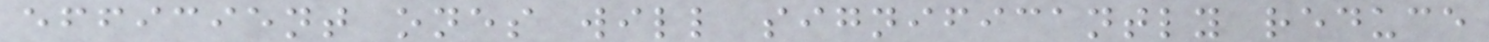efficient ones will significantly reduce
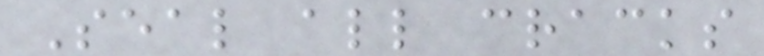Seal all cracks
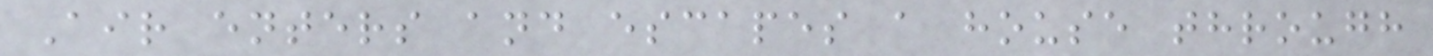Air enters and escapes a house through
